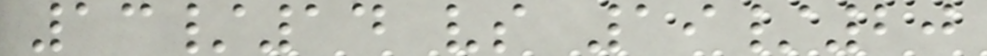13/14 vs 19/20
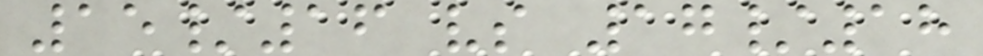15/16 vs 17/18
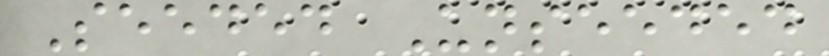Seeded Unseeded
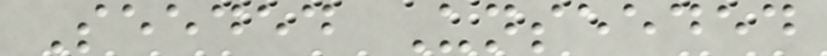Seeded Unseeded
